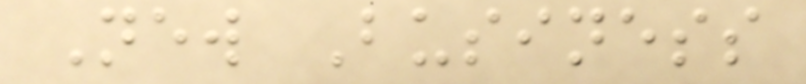New Business
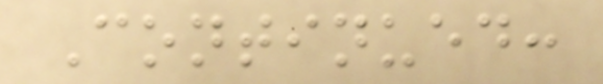Continued:
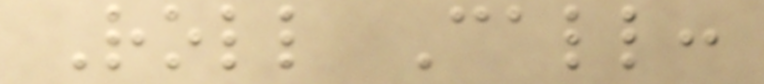Roll Call:
